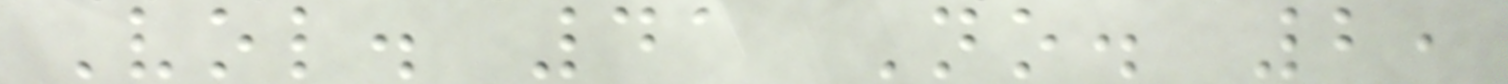Vol. 41 No. 2,
